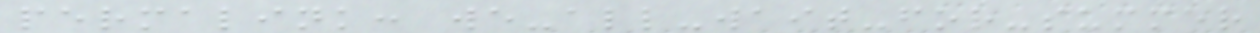permalink: we-all-wait-for-summer
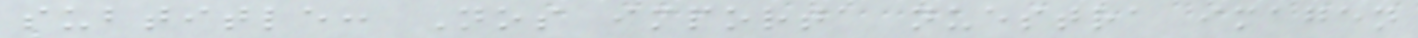subtitle: Nos importa nuestra imagen
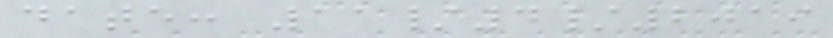date: 11/4/2019
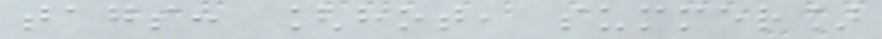tags: [hot, summer]
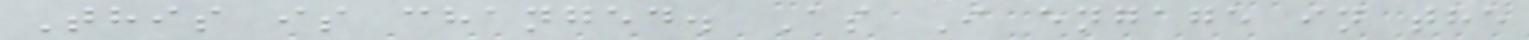This is changed. As I engage in the
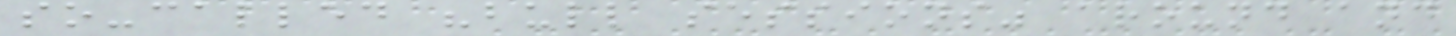so-called "bull sessions" around and
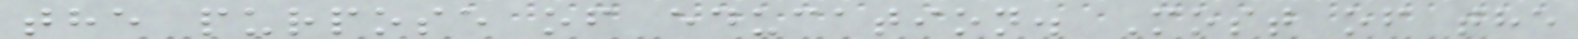the purpose of education. Most of the
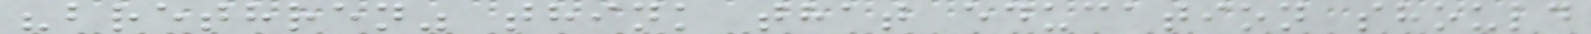"brethren" think that education should
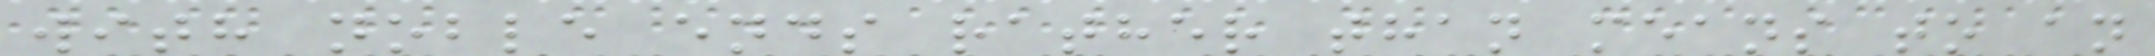with noble ends rather than means to an
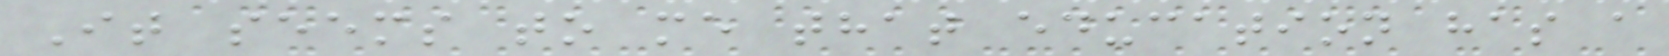It seems to me that education has a
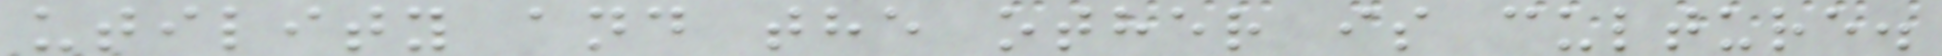utility and the other is culture.
